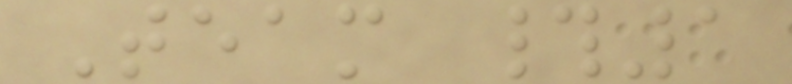Team #1
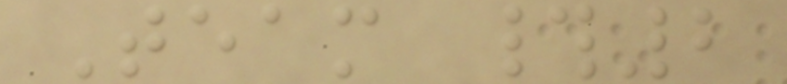Team #2
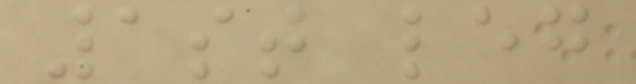1st leg
